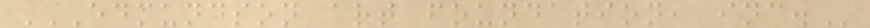EDMUNDSON ART FOUNDATION, INC.
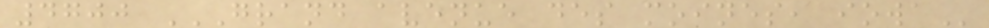4700 GRAND AVENUE DES MOINES, IOWA
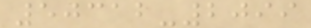50312-2099
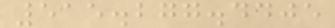515.277.4405
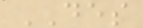DES
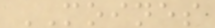MOINES
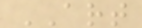ART
